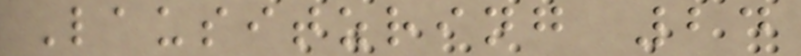Lausitzring 24
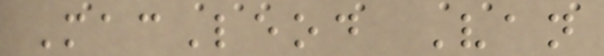MacLeod Van
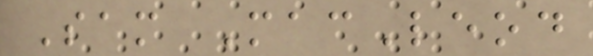Sam MacLeod
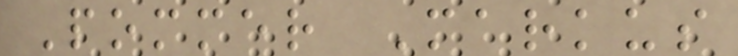Pommer Markus
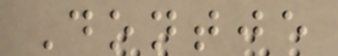Dontje
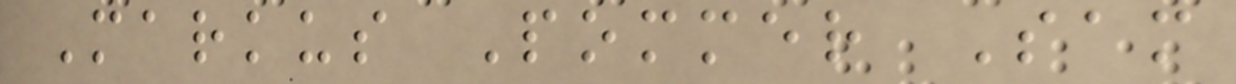Markus Pommer Sam
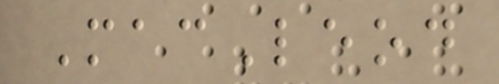MacLeod
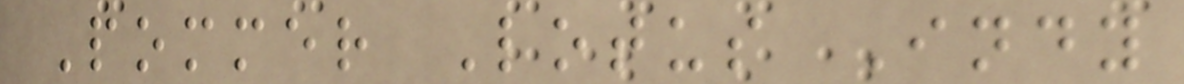Pommer Lotus Indy
